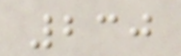230
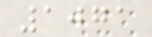1071
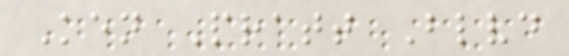Ken Pratt Blvd
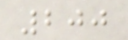200
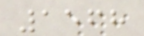1568
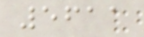5611
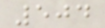504
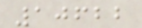10622
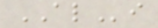ALi
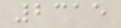2315
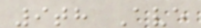9th Ave
